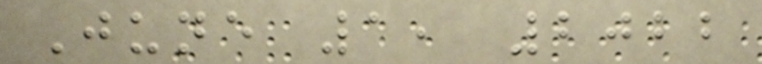June 1, 2022
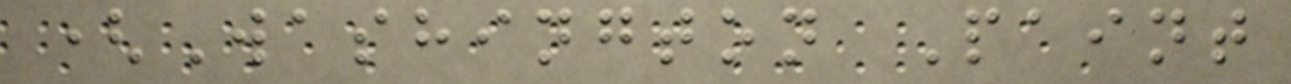(Washington Paint
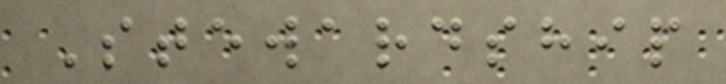Stewardship
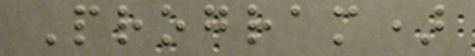Program)
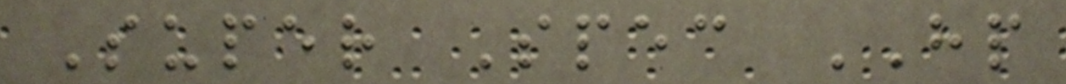Super Spec HP
